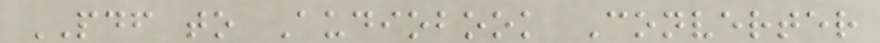PDF to Audiobook Converter
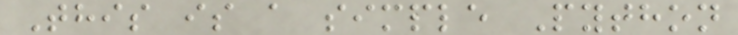This is a simple Python
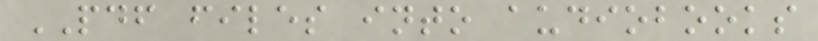PDF files into audiobooks
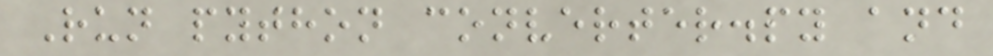Run python converter.py and
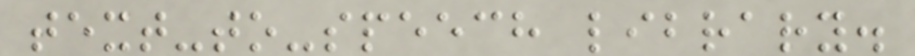text-to-speech library.
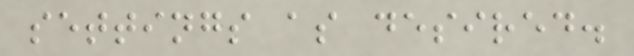settings as desired.
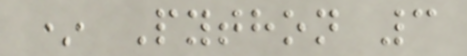* Python 3
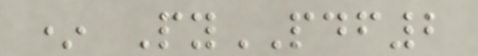* PyPDF2
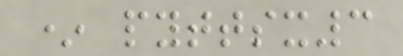* pyttsx3
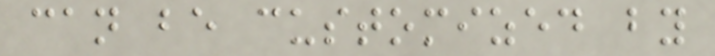can be customized by
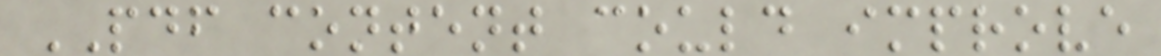PDF content could improve
